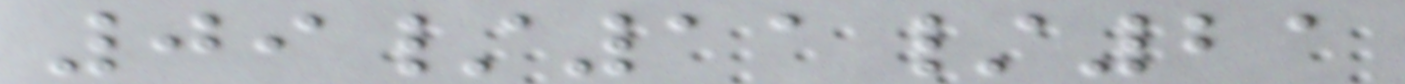09/11/21
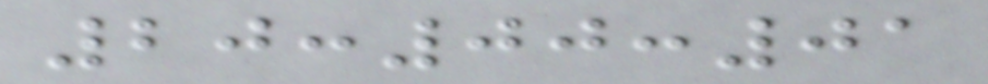20:00:01
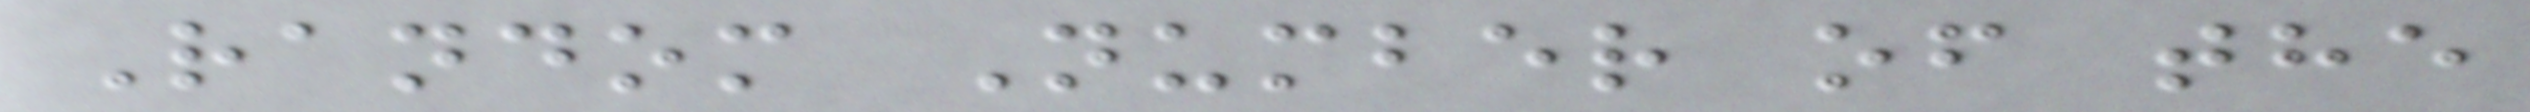Random Number of the
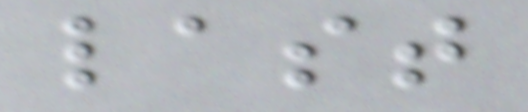last
